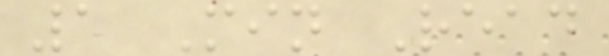1 Min Read
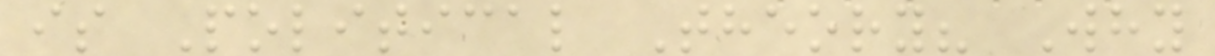is Political Theory? Why
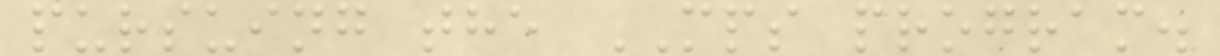pursuing the MPS program.
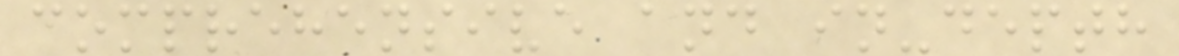comprehensive and in-depth
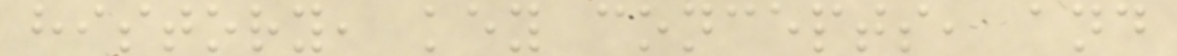history, key concepts, and
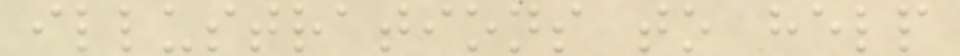illustrations to help
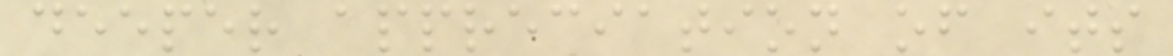deeper appreciation of its
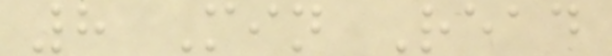8 Min Read
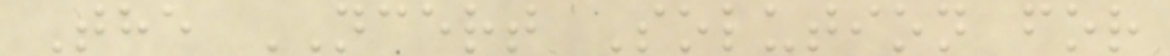The NCERT Solution for
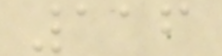116
